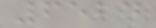6524
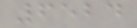6524
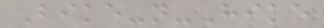Bike-n-Hike
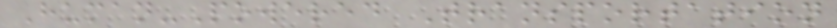Human-Powered Transportation
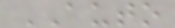AUTO
